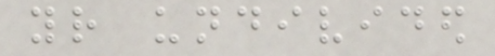your undivided
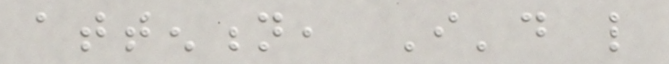attention, I'd like
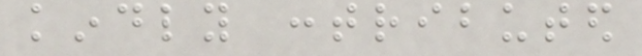kindly contributed
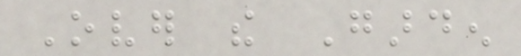Over the Garden
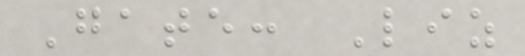Gate: Liz
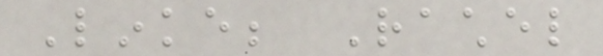Linke; Rachel
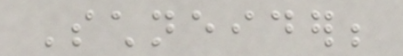Schneider;
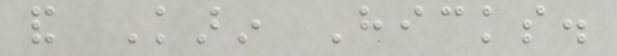and Karin Hicks.
